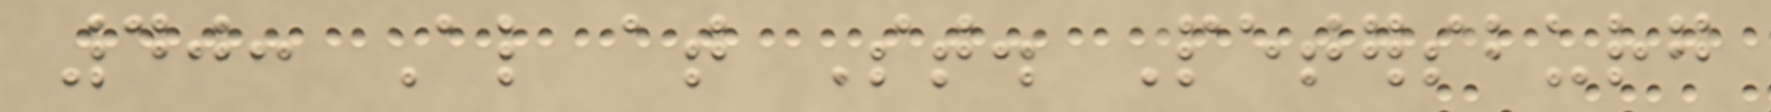40: Also at St. Petersburg
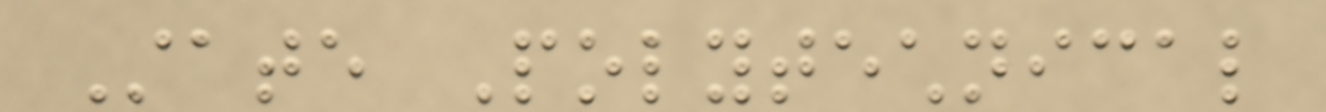State Polytechnical
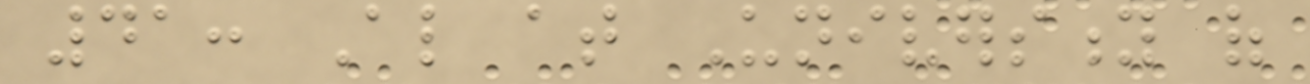41: Also at University of
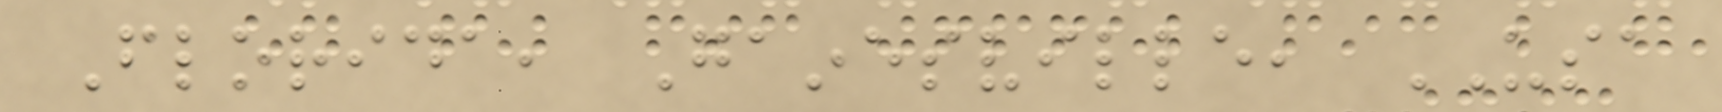Florida, Gainesville, USA
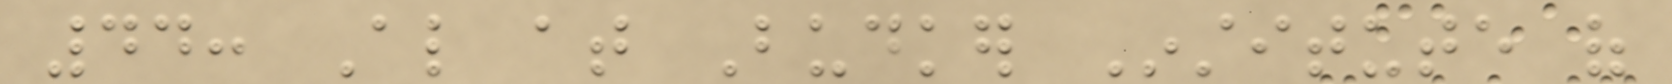44: Also at Budker Institute of
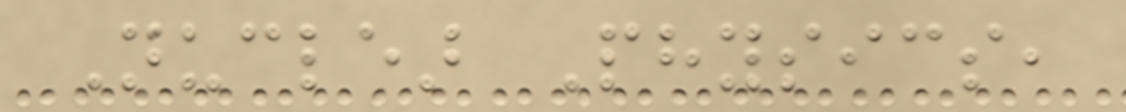Nuclear Physics,
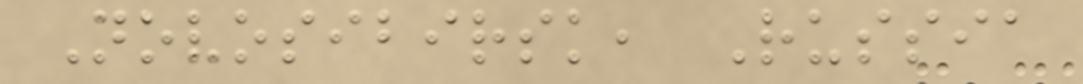Novosibirsk, Russia
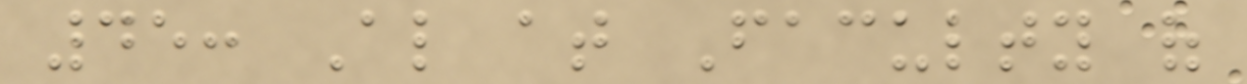45: Also at Faculty of
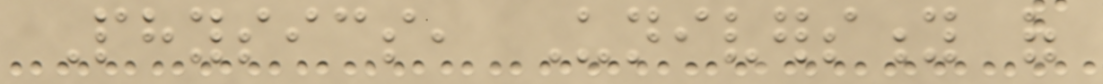Physics, University of
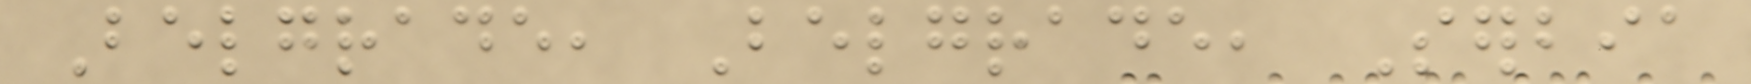Belgrade, Belgrade, Serbia
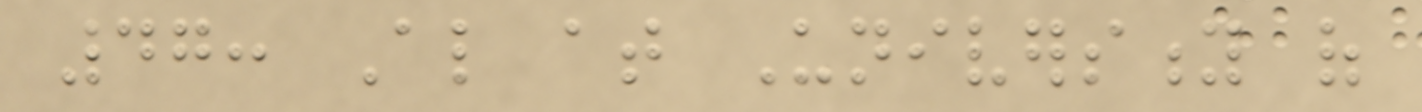47: Also at University of
